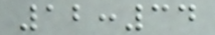12:34
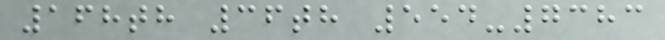168th 36th 554-7383
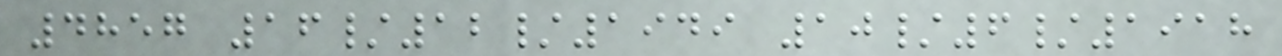4857 16/12/1949 10/6/1918
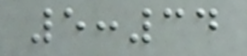5:34
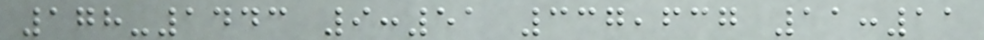178-1443 9:51 337,637 11:11
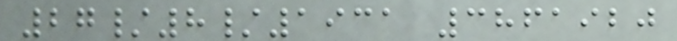27/8/1931 3861920
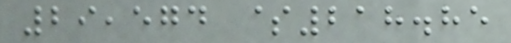29,574 $218.85
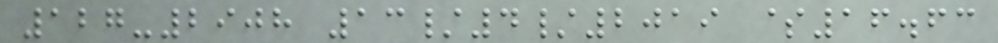127-2908 13/4/2019 $16.63
